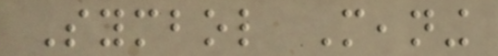Symbol Meaning
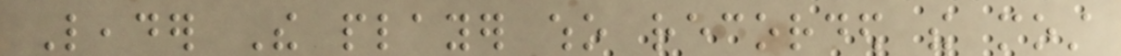Leader The player who recorded the most
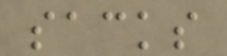sacks
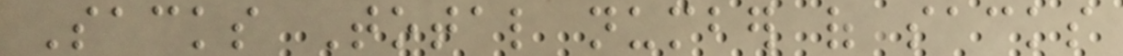Sacks Total number of sacks
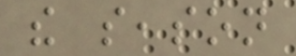the season
